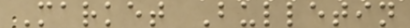Market Bulletin
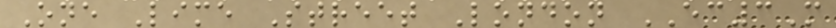One Lime Street London EC3M
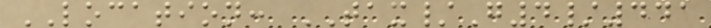LOCATION: TAX/G4/441
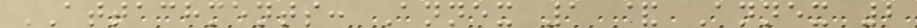ATTACHMENTS: Annex 1 & Annex 2
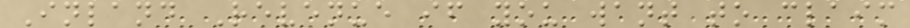Inland Revenue if you want to claim
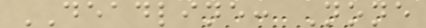DEADLINE: None
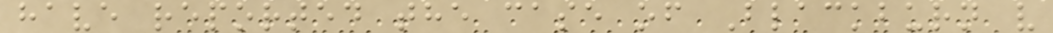have reported the case of Blackburn v
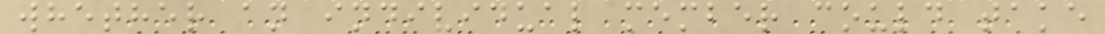whether an individual member could take
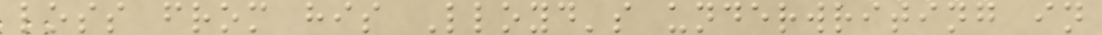loss from his Lloyd's underwriting in
